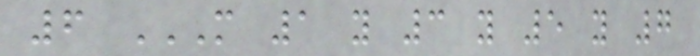6 M 1 Y 3 Y 5 Y 7
